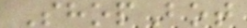ShopBot
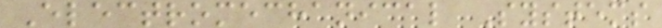Electromechanical Systems
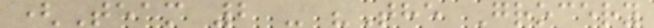(Team 2 - "The Grocery
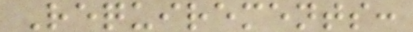Requirements:
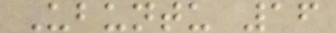Ubuntu 16
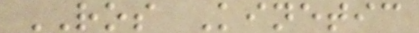ROS Kinetic
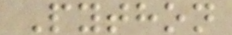Python
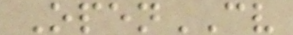OpenCV
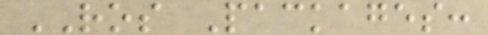ROS Packages:
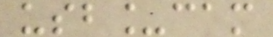usb_cam
